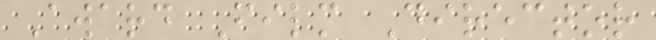Award Film Director
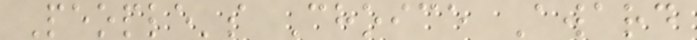People's Choice Award
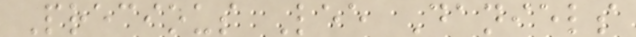Precious Lee Daniels
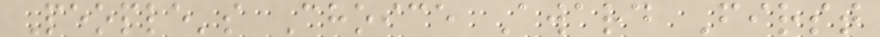People's Choice Award First
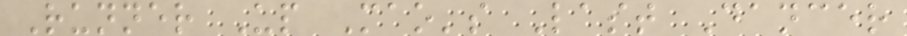Runner Up Mao's Last Dancer
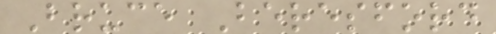Bruce Beresford
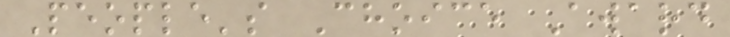People's Choice Award
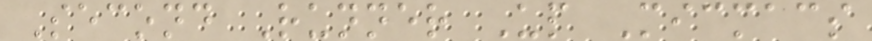Second Runner Up Micmacs
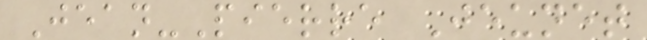Jean-Pierre Jeunet
